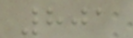801
